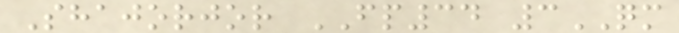Shajorjor FP34 3QM
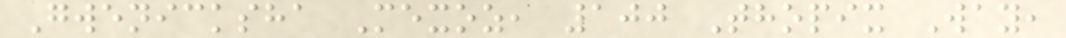Gwenicksha Mexoz, 100 Thopix Way,
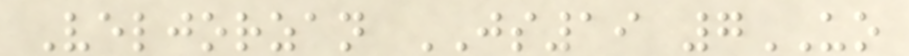Veljorzan JS19 7UO
